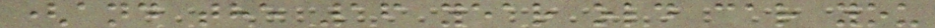(and the 16 year old car you
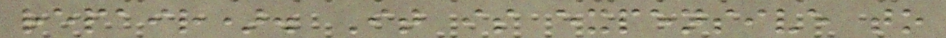repair). It is expensive to
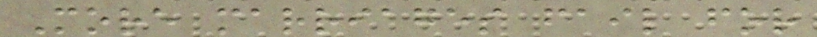More marriages fail for
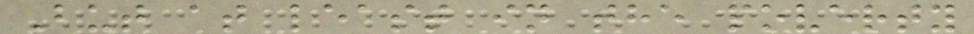But at least in the poverty
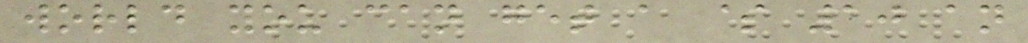world you can get a $ 10 an
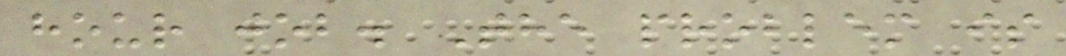hour job. The problem is
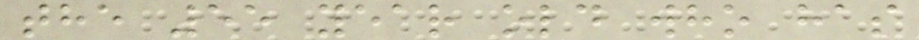the 55 year old who has
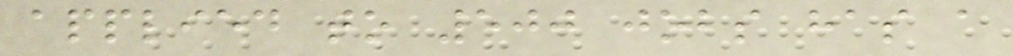applied to 500 jobs has a
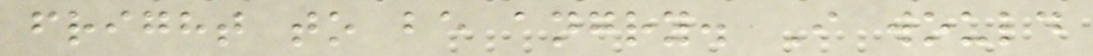fright to be angry. I would
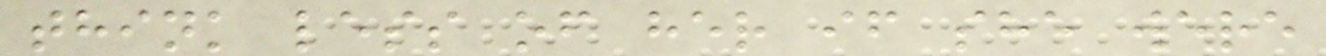think less of her if she were
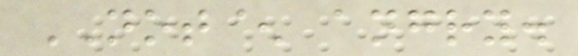NOT^ angry.
